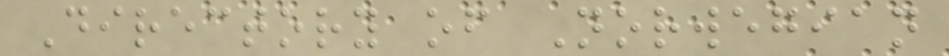Directory of Norwegian
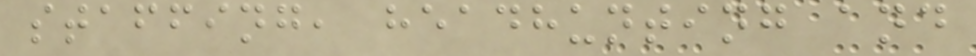staffing, headhunting and
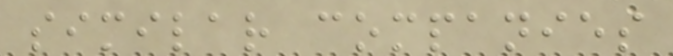similar companies
